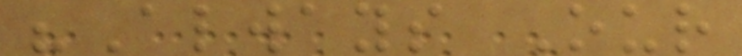"Always Our
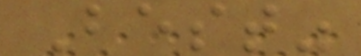Best"
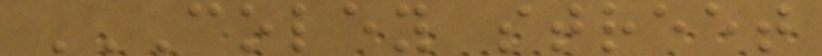COLEY STREET
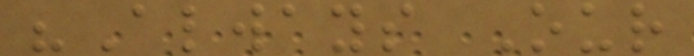"Always Our
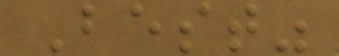Best"
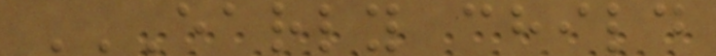EARLY CHILD
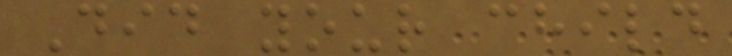Did your child
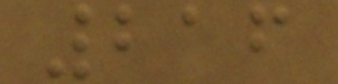216
